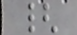{
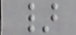}
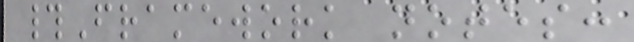#Framework notes:
